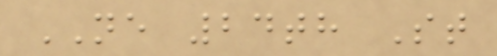NE 24th St
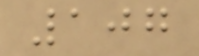107
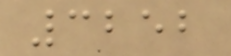3252
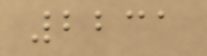2231
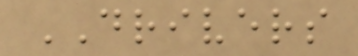DRIVERS
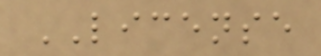LICENSE
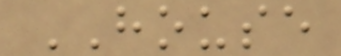HOUSE
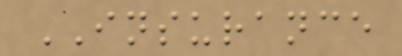INSURANCE
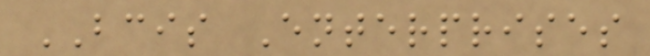BCIS Enterprises
